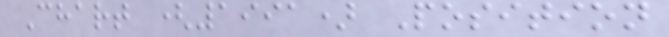Chart (1991) Position
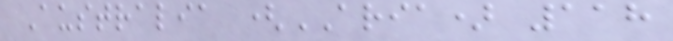Australia (ARIA) 118
